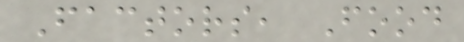Factors, Food
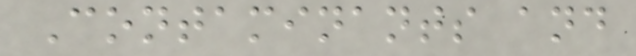Contaminants and
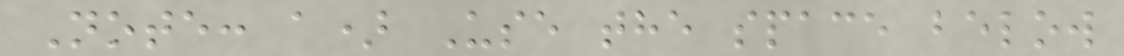Note: a) Use the space below
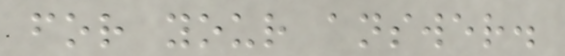for your answer.
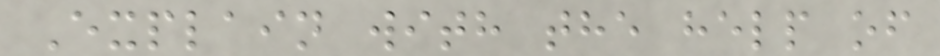Explain with the help of
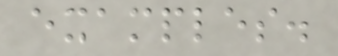examples.
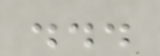...
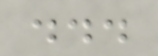...
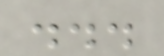...
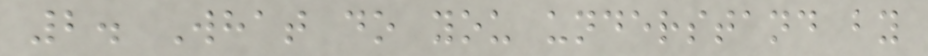2. What do you understand by
